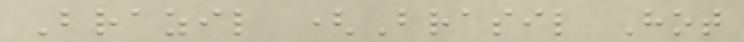Brazil (Brasil Hot
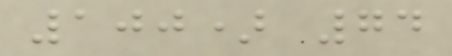100) 74
